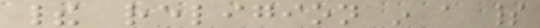their religion in a spirit
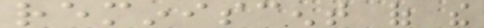reminiscent of the
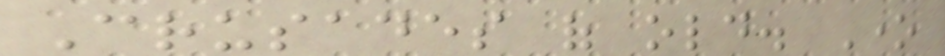Crusades of old. One
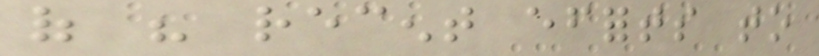of his recent efforts to
